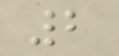2
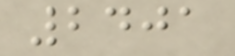2401
